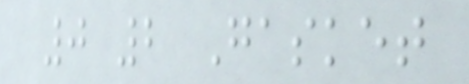0 2 Gasket
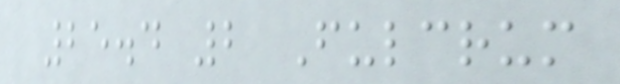25.4 2 Fulcrum
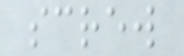screw
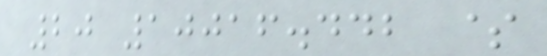20 10016.442 $
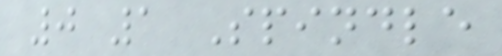0 1 Spindle
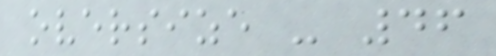oversize - 46
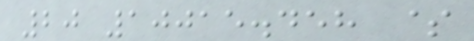20 10015.458 $
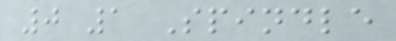0 1 Spindle
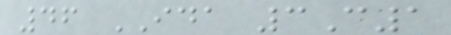46 IDA 3C1
